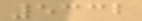5332
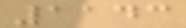1143
